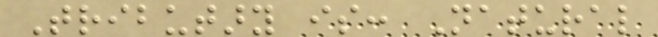Tributary is: Natural
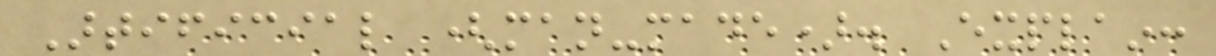Artificial (man-made). Explain:
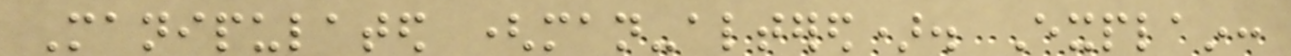Manipulated (man-altered). Explain:
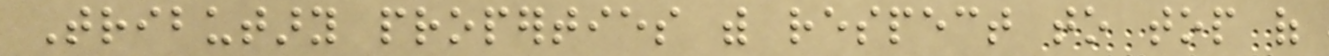Tributary properties with respect to top of
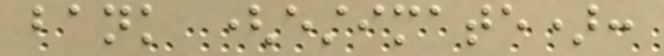bank (estimate):
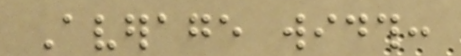Average width:
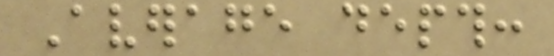Average depth:
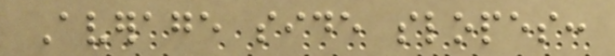Average side slopes:
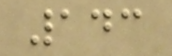143
